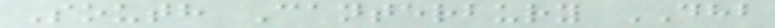South Canterbury DHB
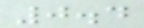0.4
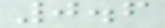0.6
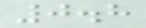0.8
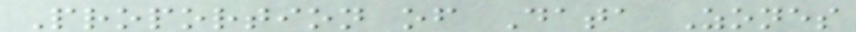Proportion of Data Zones
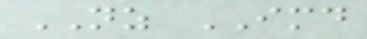NZ IMD
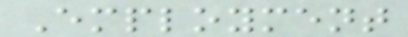Employment
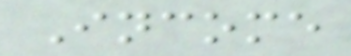Income
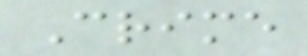Crime
